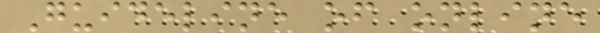Guideline of online
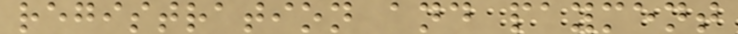registration and payment
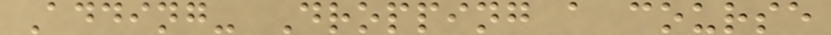Adding- Dropping a course
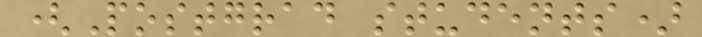(Postgrad students)
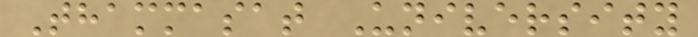Thammasat University
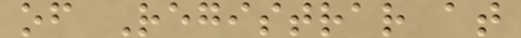of Registrar at
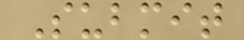Submit
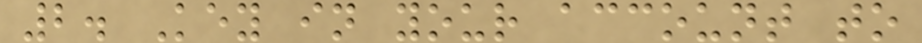2. Key in your account to
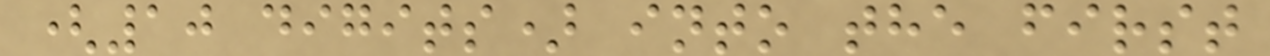(10 digits) into the first
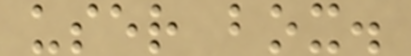user box.
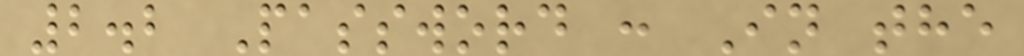2.2 Password : In the
